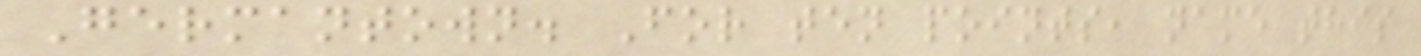Germantown. For ten points, name this
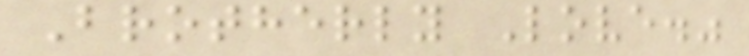Brotherly Love."
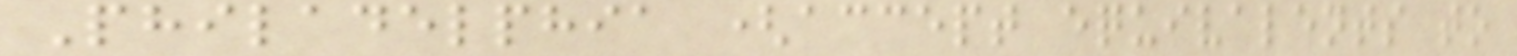Philadelphia (accept equivalents to
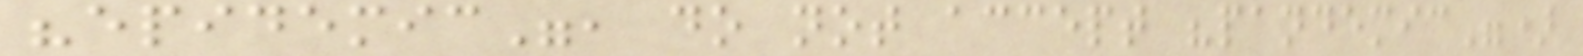"epidemic", do not accept "pandemic")
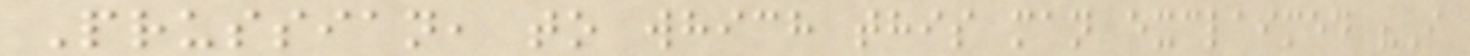Prussian, to which this man exclaimed "I
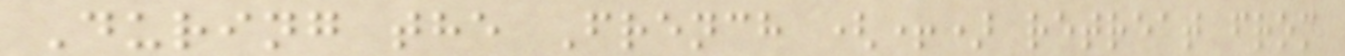During the French (+) retreat from
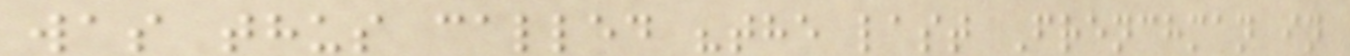was thus called "the last Frenchman in
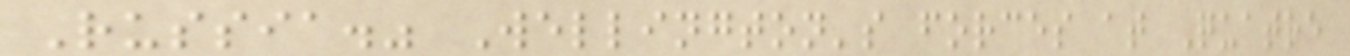Russia." Wellington's forces at Quatre
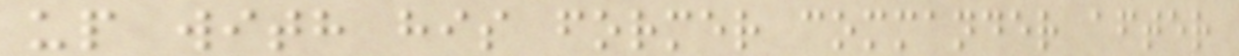up with his former commander after
